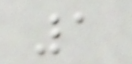1
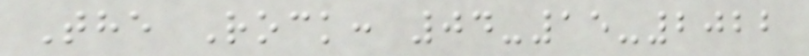The Rock: 04-15-2022
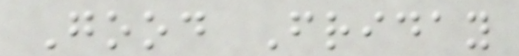Good Friday
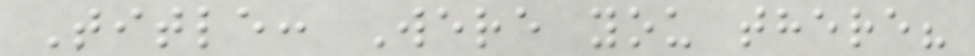Title: Were you there?
